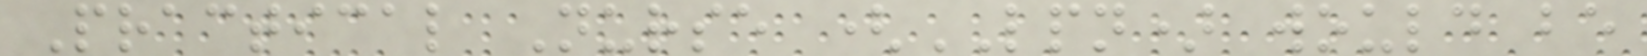Practical Nurse (LPN) would be
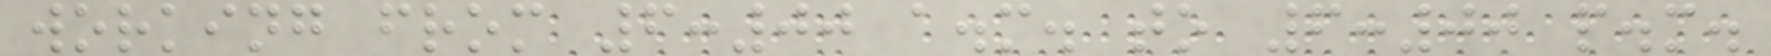working from 6:00 a.m. to 6:00 p.m.
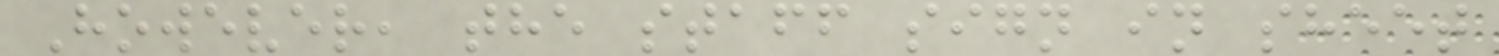However, the staff sign in sheet
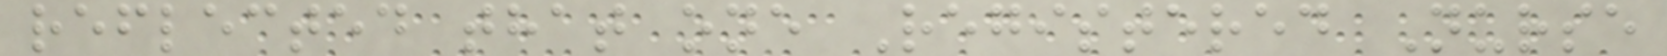reflected that one Registered Nurse
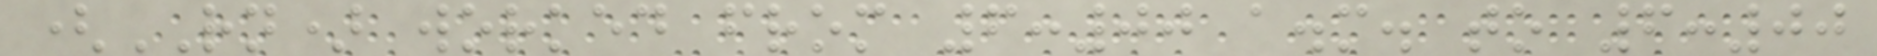(RN) worked from 6:00 a.m. to 6:00
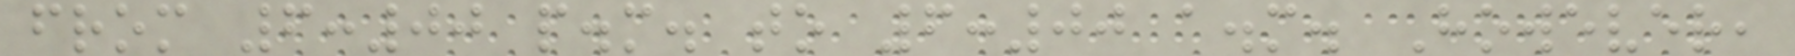from 6:00 p.m. to 6:00 a.m. However,
